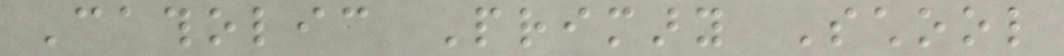Catholic Primary School
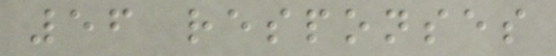56 responses
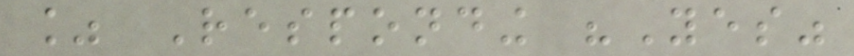% Responding "Yes"
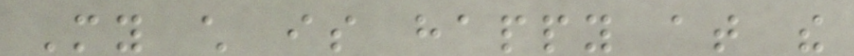My child is happy at the
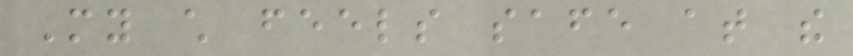My child feels safe at the
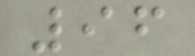96
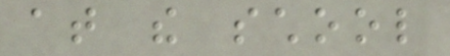at the school
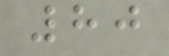80
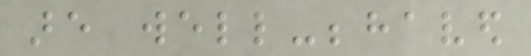are well-behaved
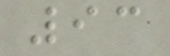93
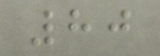80
